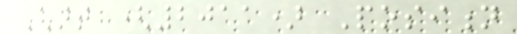Chart (2011) Position
